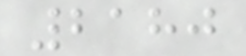2180
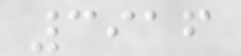3916
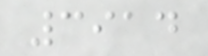3914
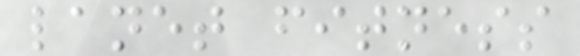lanet fitness
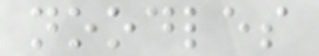noodles
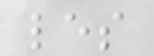les
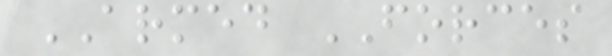ARMED FORCES
